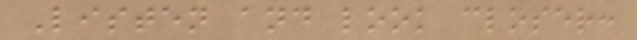Listen and look closer:
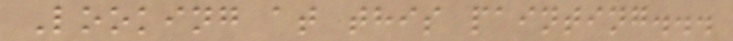Looking at this painting...
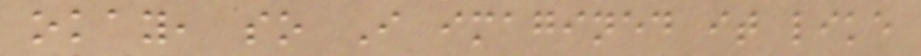okay, so I imagined it like
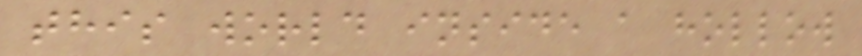this world inside a hollow
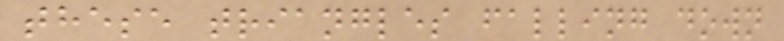these triangles falling down
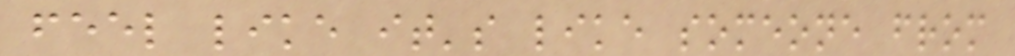feel like it's like someone from
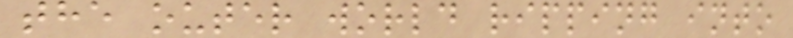the outer world ripping into
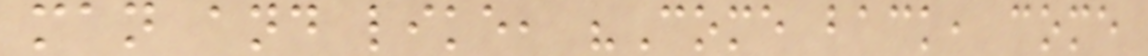man and like, "Come back, come
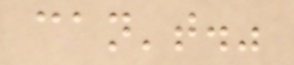can't."
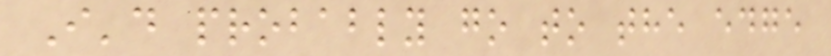I'd probably go to the edge
